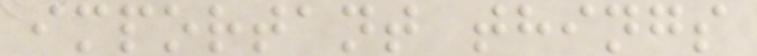important things
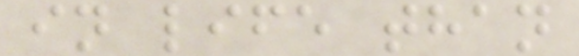in life than
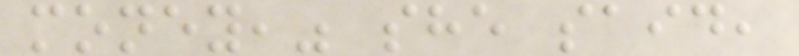money," she said,
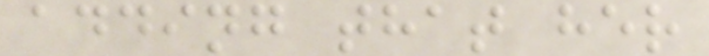adding that her
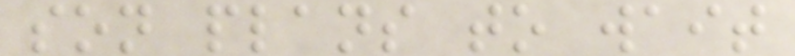son plans to wait
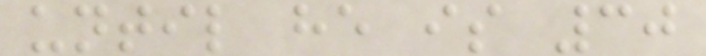until he is 30
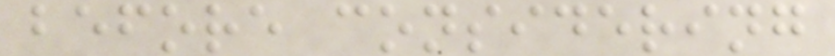before considering
